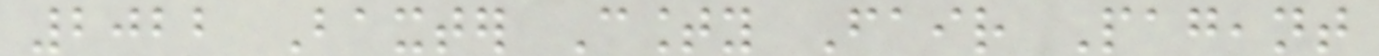2022 Baxter County Fair Pageant
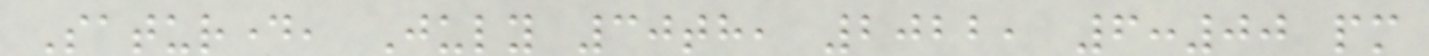Saturday, July 30th, 2022, 6:00 pm
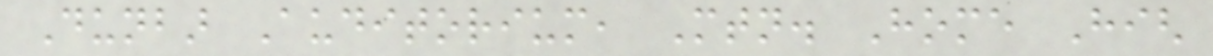Dunbar Auditorium, Mtn. Home High
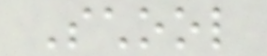School
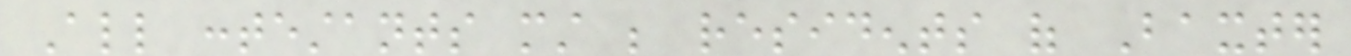All contestants must be residents of Baxter
